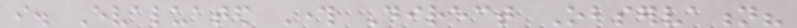i. Evaluated Through Direct Observation?
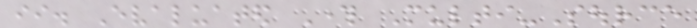ii. Evaluated Through Multi-Source
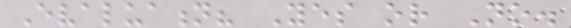Evaluation? Yes or No.
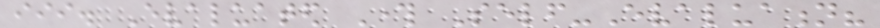iii. Evaluated Through Self-Evaluation?
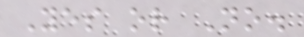Yes or No.
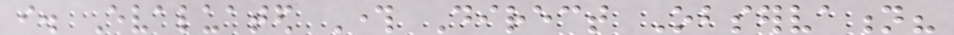i. Evaluated Through Direct Observation?
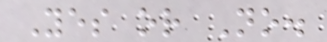Yes or No.
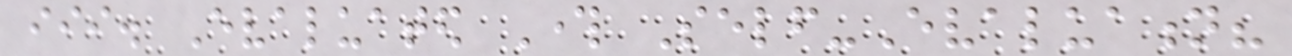iii. Evaluated Through Self-Evaluation?
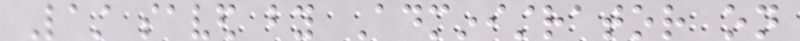Last saved by Administrator on
